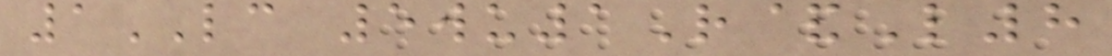1LC 5wu1R&L8
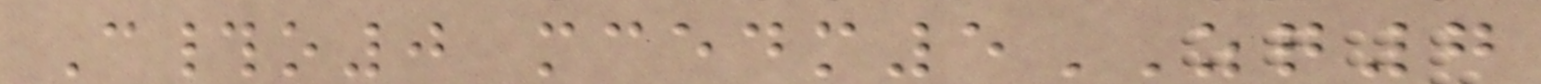C#o0 mcedm5ZQ7
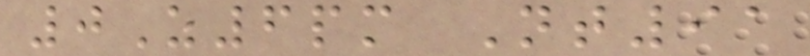0Z6pm Nt91
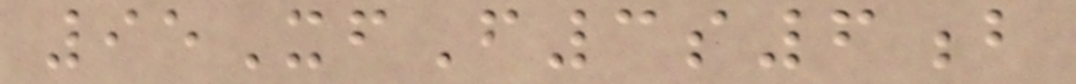95XfF3s6b
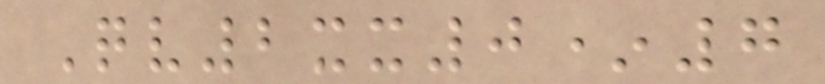Qv2xx0*7
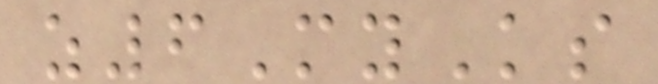z6MyKs
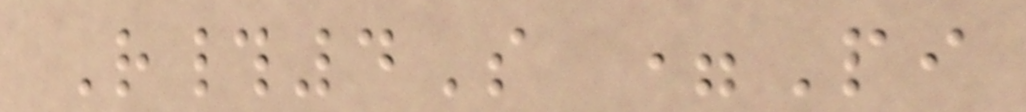R#4S =Pi
